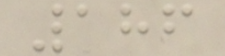186
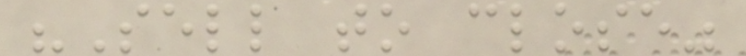"Sell to close"
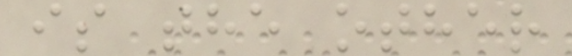is the other
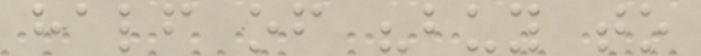half of "buy to
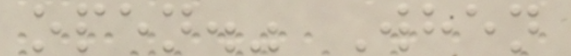open." When
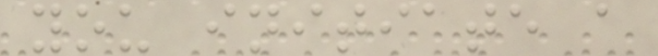you initiate a
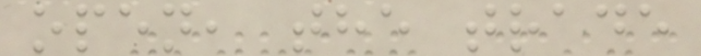open, the trade
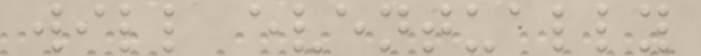will eventually
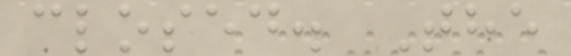closed. The
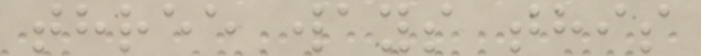three ways this
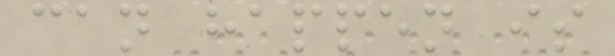can happen is
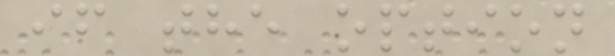if the option
